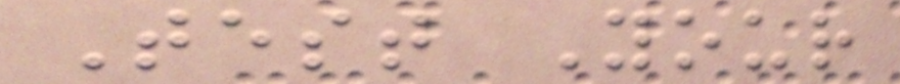Test Your
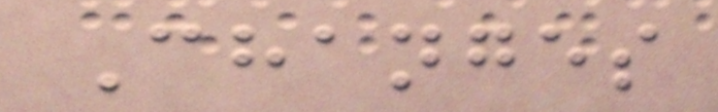Changes
